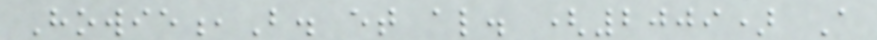Howie,B. et al. (2009) A
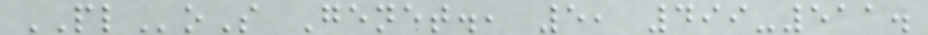PLoS Genet., 5, 499-511.
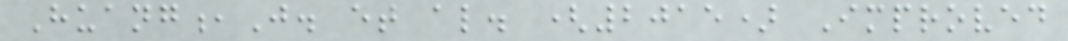Huang,J. et al. (2015) Improved
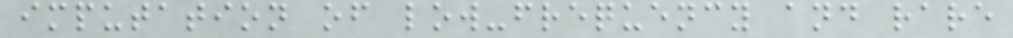imputation of low-frequency and rare
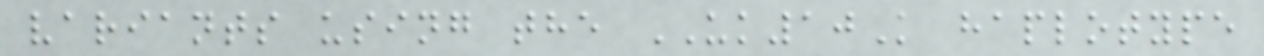variants using the UK10K haplotype
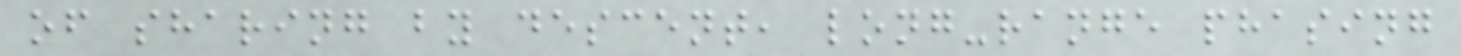of sharing by descent, long-range phasing
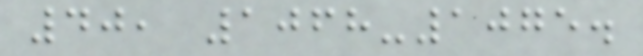40, 1068-1075.
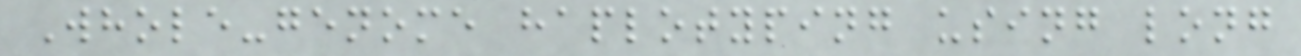Whole-genome haplotyping using long
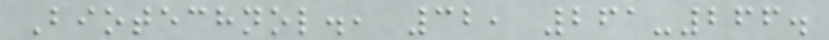Biotechnol., 32, 261-266.
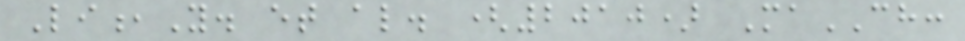Li,Y. et al. (2010) MaCH:
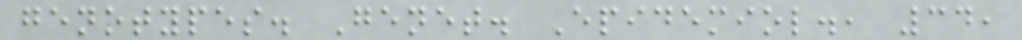genotypes. Genet. Epidemiol., 34,
